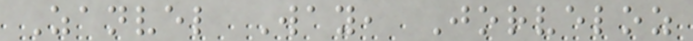Zanvel Way, Jorveloz
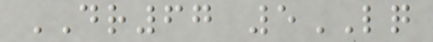DR67 5LQ
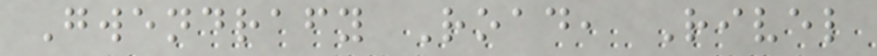Gwendrafy Road, Rivel
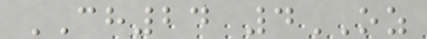CH24 4OZ
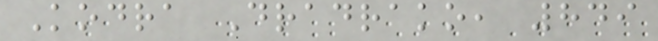Kodra Dradrako, 849
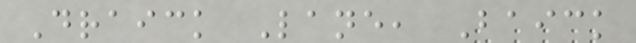Draick Lane, Baick
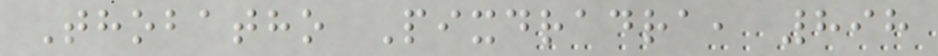Thobatho Pixdradra, 898
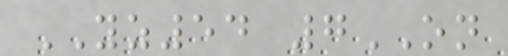YZ54 7ON
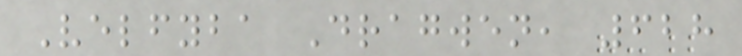Velfyba Dragwen, 628
